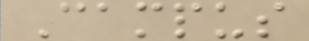Campus
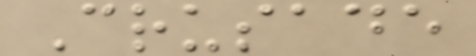Crusade
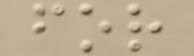for
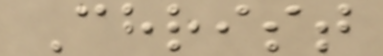Christ
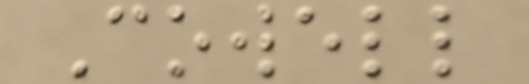Cowell
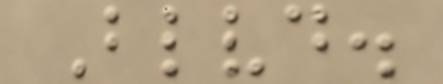Blvd.
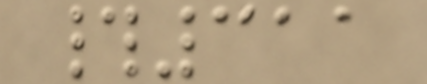#311
